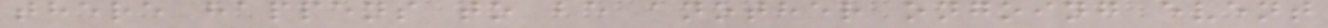there happens to be another ongoing event
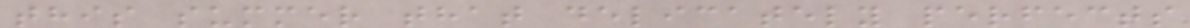this summer that delicately perfects
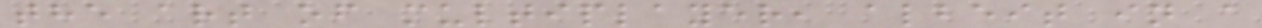the art of multiplayer, albeit in a
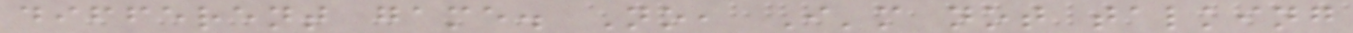different game. No, I'm not talking
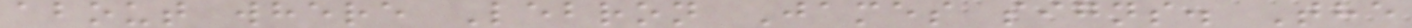about where Lebron James signs. The
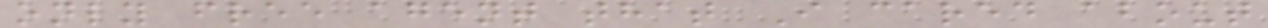only free agent that I cared about
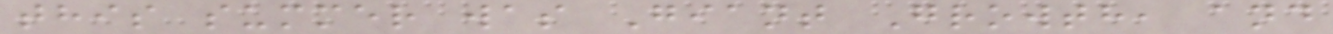this summer was Giant Growth, and
